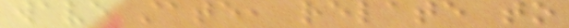wave state, relate to
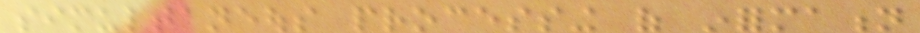simultaneous processing of information
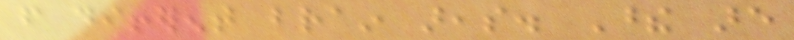from different brain areas. These are
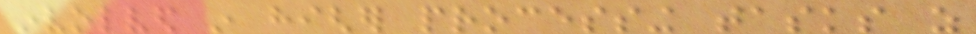involved in higher processing tasks as
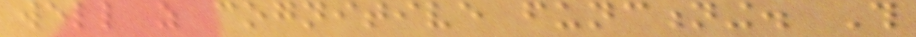well as cognitive functioning. This
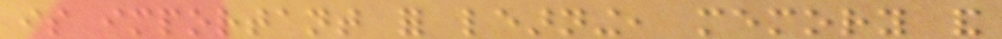is important for learning, memory and
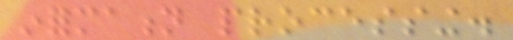information processing.
